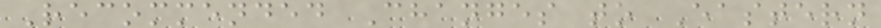Recommended Changes to Eastern
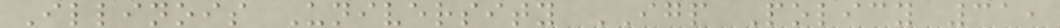Illinois University IGP Policy 31,
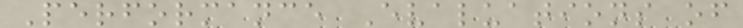Performance Evaluations of
